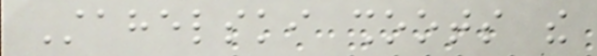Stahelski shoots the
